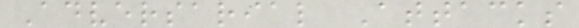Adversarial Attacks
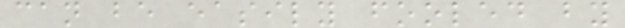can be easily fooled by
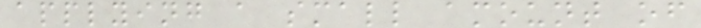applying a small amount of
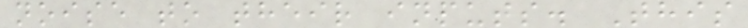noise to their inputs. This
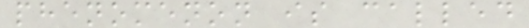phenomenon is called
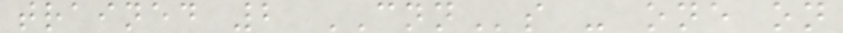trained 2 CNNs - one on
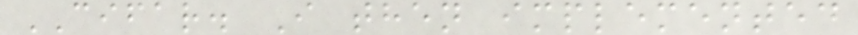CIFAR. I then implemented
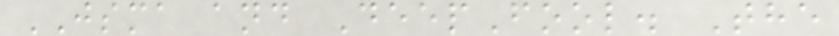JSMA and DeepFool. The
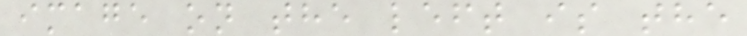image on the left is the
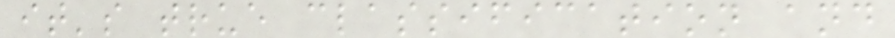it's true classification and
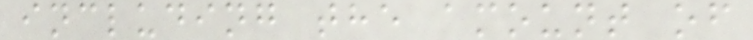including the amount of
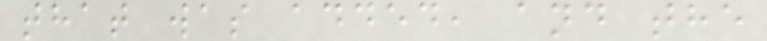that was added, and the
